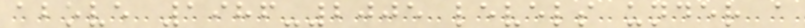above 1986-2005 levels under a
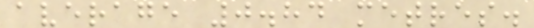average 0.84 metres.
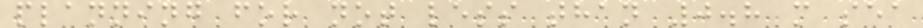planning for not less than 0.8 m sea
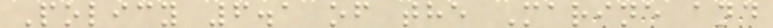Policy 6.1 of the Marine and
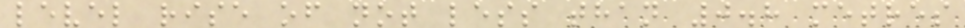level rise of not less than 0.8 metres
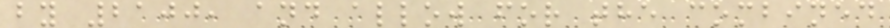by 2100, and allow for the combined
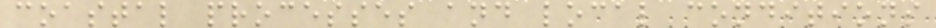coastal processes and local conditions
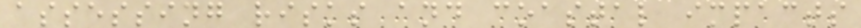assessing risks and coastal impacts
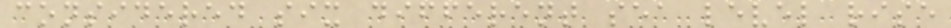considered six different sea level rise
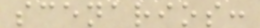scenarios:
